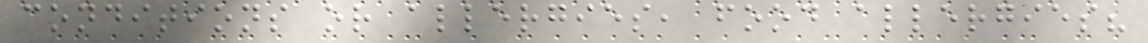conditions or allergies, food allergies?
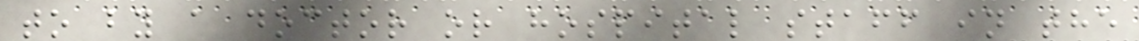to by a doctor or hospital staff in the
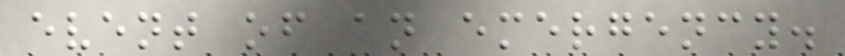event of an emergency.
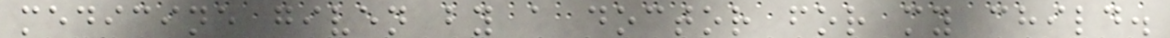medicine given by a doctor for my child.
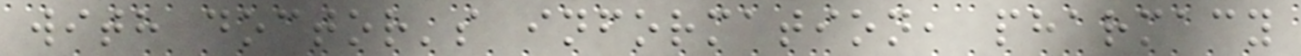with doctor's information, pharmacy
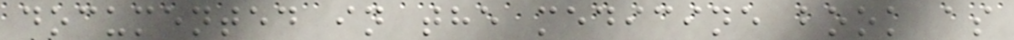documented in the medicine book as
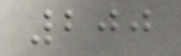200
